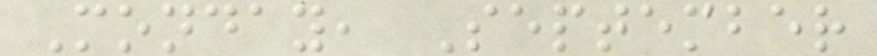Monday, September
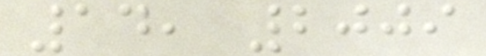14, 2009
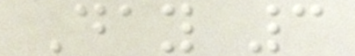Day 3
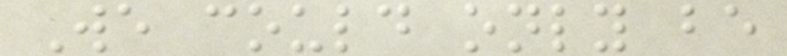We could only be
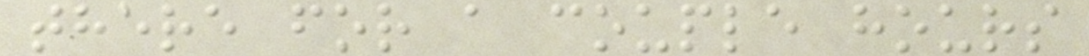there for a couple hours
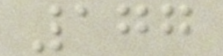177
